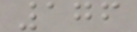176
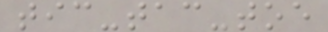tic-tac-toe
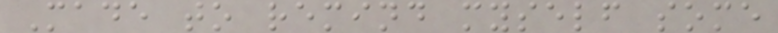Made to remind myself some
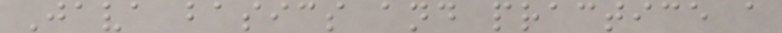Java basics and practice a
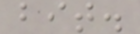bit.
